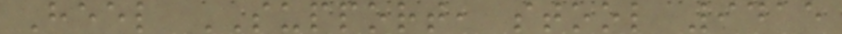Heel SUPPORT, stool 9415
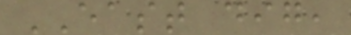EAST dig,
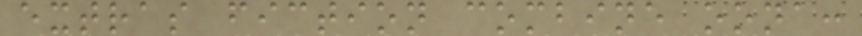extras fiction combine oona:
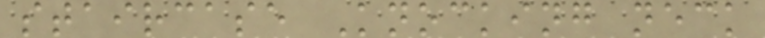staircase Knocking neck
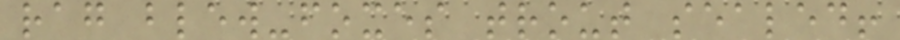rag blew-foxes trout sealed!
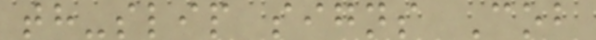th-slip signs Cob
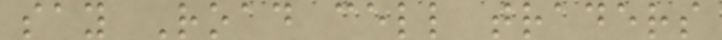say Road cell traders
